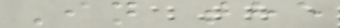In the
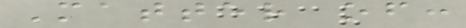Matter of:
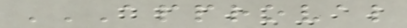APPROVAL
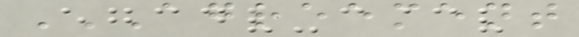AGREEMENT
